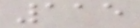115
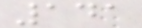141
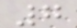7
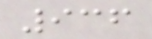936
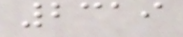2319
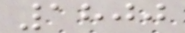1800
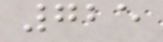725
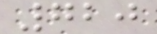720
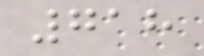718
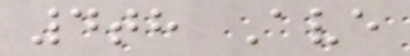4th Ave
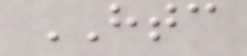HTC
